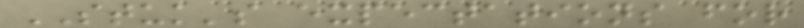STUK's expectations for
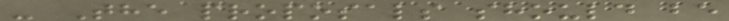- The proposals should be
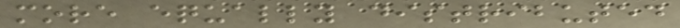more equally distributed
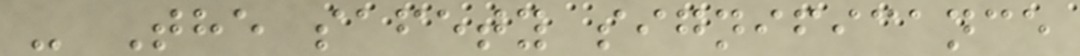- The safety significance
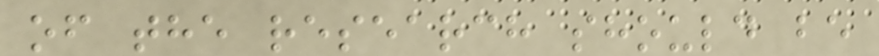of the research should be
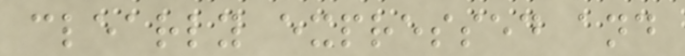clearly expressed and
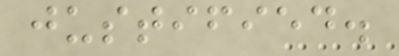justified.
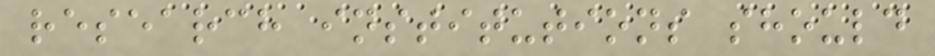research institutions should
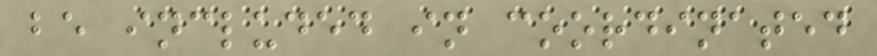be included in coordinated
